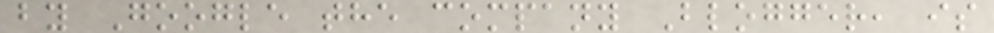by Google the company Blogger, is
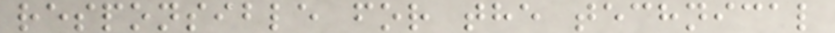responsible for the technical
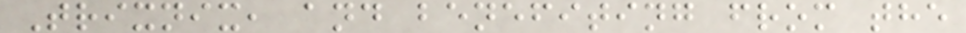Trixnix, and benefiting from the
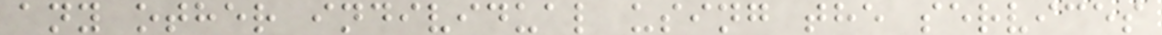any other individual using the services
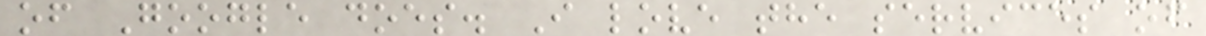of Google does. I love the services of
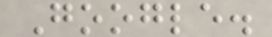Google.
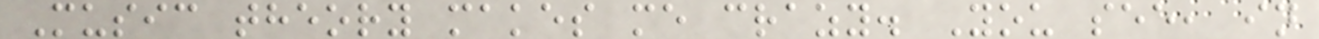Music theory makes me crazy. You see, in
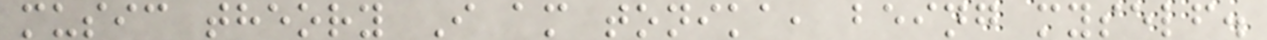music theory I am tonika, being myself.
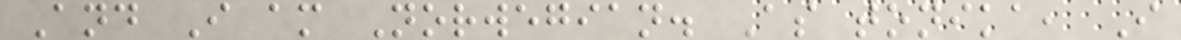And I am Norwegian. As tonika, I
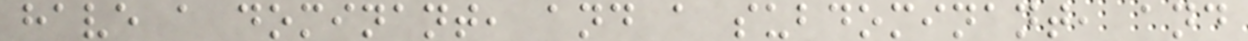have a dominant, and a subdominant, and
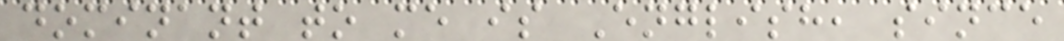dominant to me is English, since
